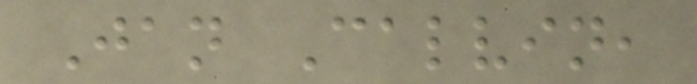Jan Calvin,
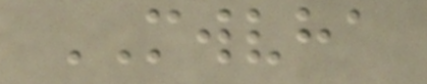MWVHA
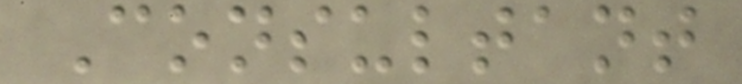Consultant
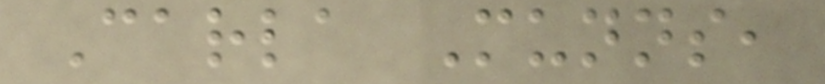Carla Munns,
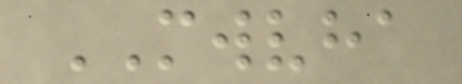MWVHA
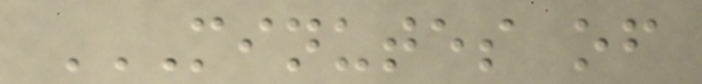MINUTES OF
